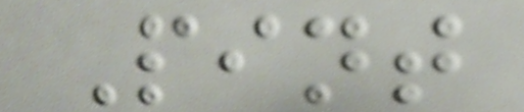Pint
